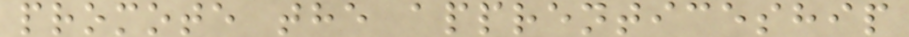promote the apprenticeship
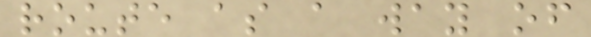route as a way of
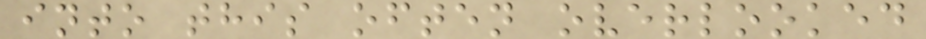into this often overlooked
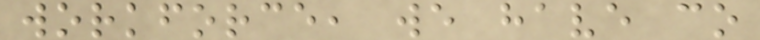workforce, we have co
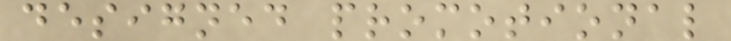designed promotional
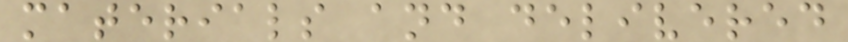materials and delivered
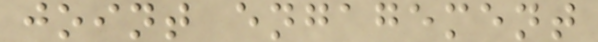joint engagement
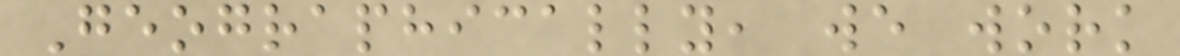Geographically, we work
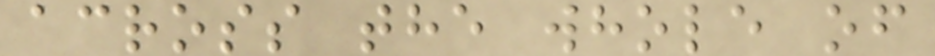across the whole of
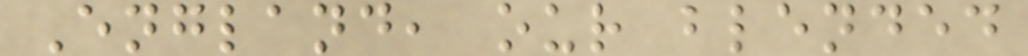England, our blended
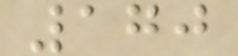170
